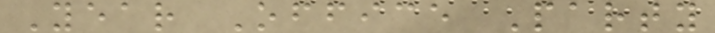Year Office Party
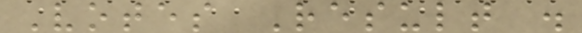Votes Result .
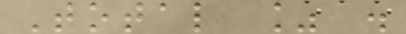Total % .
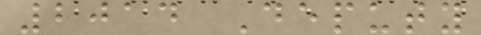2014 Deputy
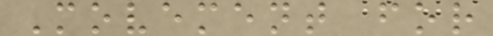Movement for
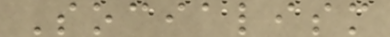Socialism
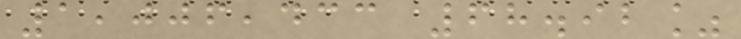1,006,433 68.92%
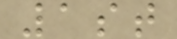1st
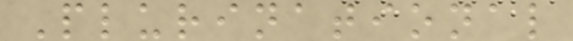Plurinational
